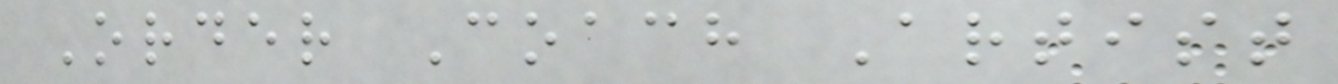Order Coach Artist
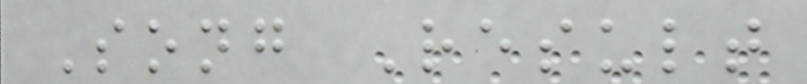Song Result
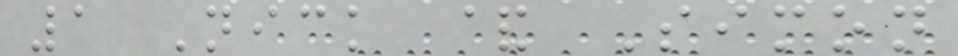1 Nick & Simon
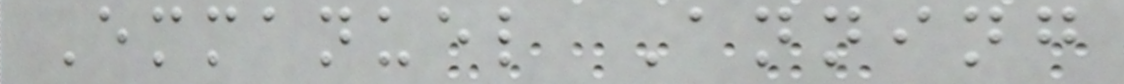Emmanuel Anning
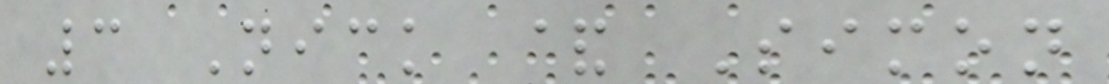3 Nick & Simon
